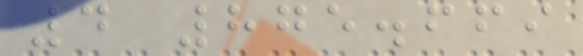4 875.669
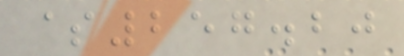$257.20
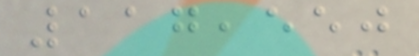117,550
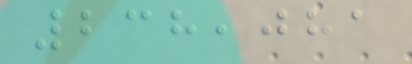238,081
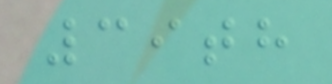39th
